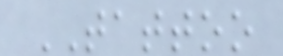TATTOO
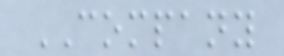COMPANY
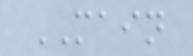MAIN
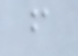f
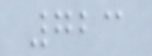723
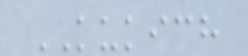KUKICH
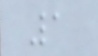1
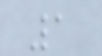1
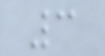3
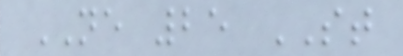NE 25 ST
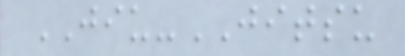JIU-JITSU
